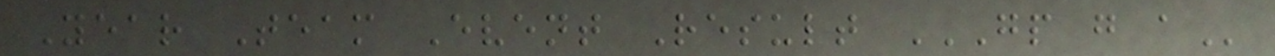Year Team Event Result GP G A
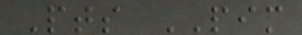Pts PIM
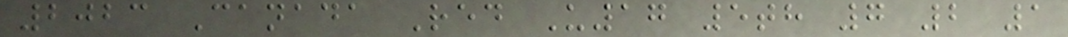2023 Canada Red U17 5th 7 2 1
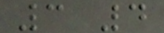3 4
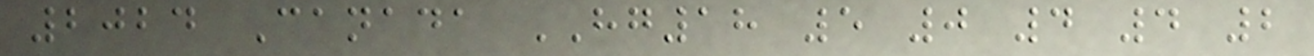2024 Canada HG18 5 0 4 4 2
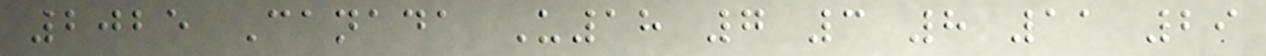2025 Canada U18 7 3 8 11 29
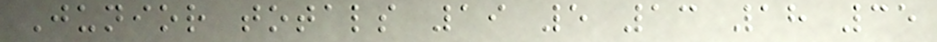Junior totals 19 5 13 18 35
